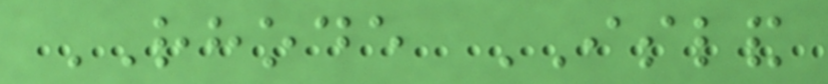RHODE ISLAND
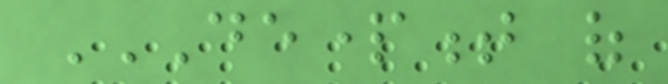DEPARTMENT OF
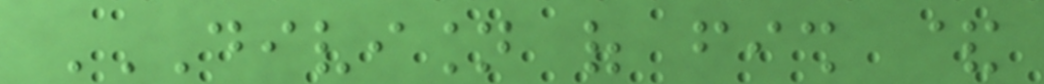DIVISION OF FISH &
